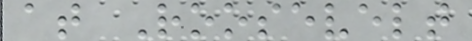at Roosevelt
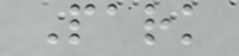Park
